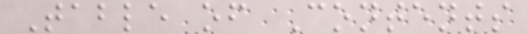Table of Contents
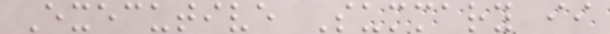Executive Summary ii
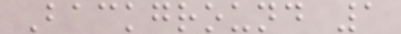Background 1
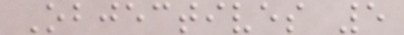Objectives 5
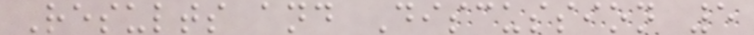Results and Discussion 5
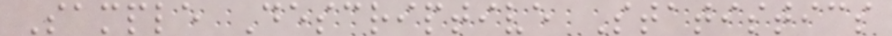Sample Descriptive Statistics
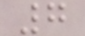7
